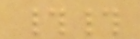##
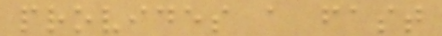provides a fast
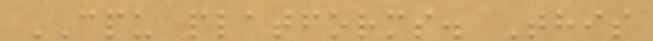CPU platforms. This
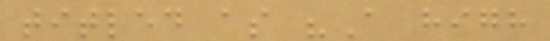titled as "A high
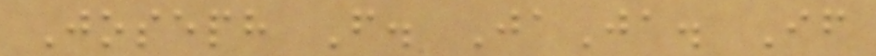Joseph F. JaJa. If
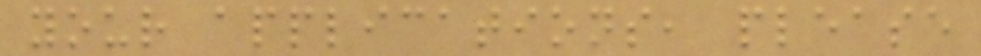your applications, please
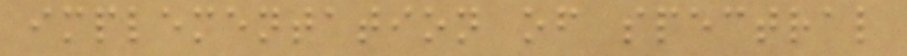implementation of spectral
